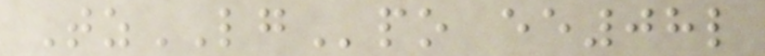TzLGpo ee08l
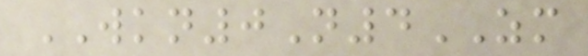WKN0N4ZM
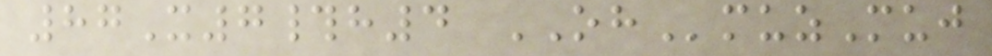87X7#h4 OHmuzMuj
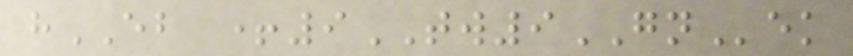hEB +9TW9GNek
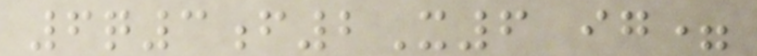6q3f2X6 ig=
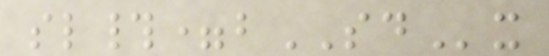sl#=bSDx
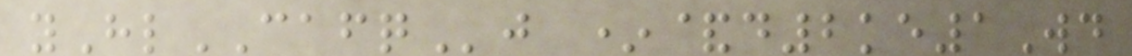yHlCAFQj *&d2ke1Wd
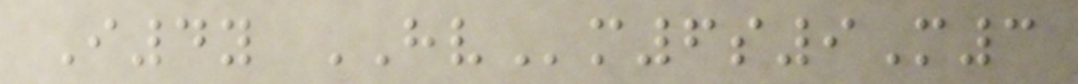I4y HVm6s9M3
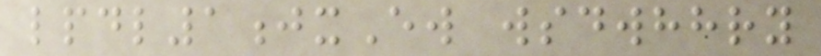lpdl1jxEw wsdwhhry
